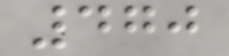470
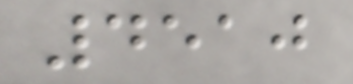4510
